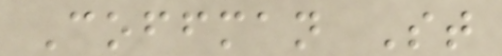Coffman St
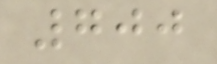700
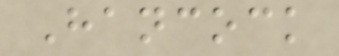Hancock
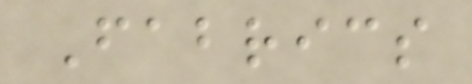Fabrics
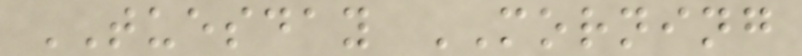TUESDAY MORNING
